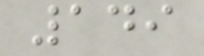149
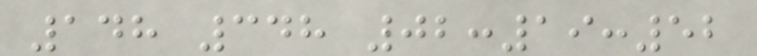148 348 02:19:52
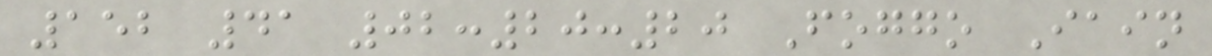152 41 02:20:20 Foggo Iain
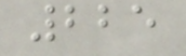225
